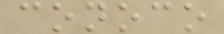conoco
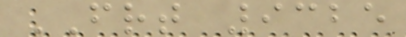FRT 9325
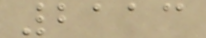2113
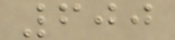600
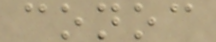conoc
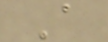A
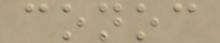conoc
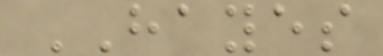HAYES
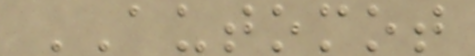AUTOMOT
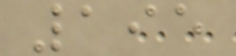195
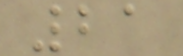21
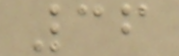36
